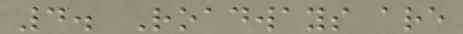4. Roadways are
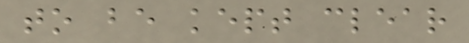to be kept clear
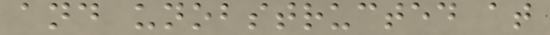and unobstructed at
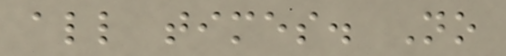all times. No
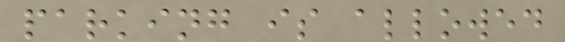parking is allowed
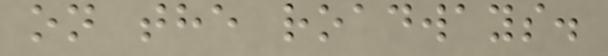on the roadways.
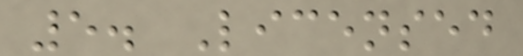5. Licensed
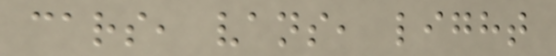cars, vans, light
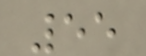55
